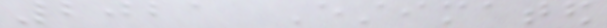2021 Estimated
